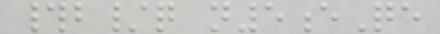#b/q n5eQe
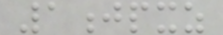1jpxz
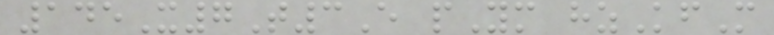145X7T3E pYm hzKfM
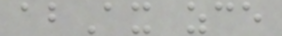abAx zce
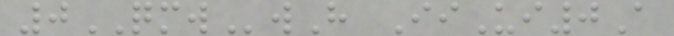0QMWwH IiUi0A
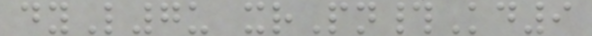dyL7u xrPn#Kd9
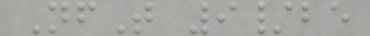NfT 9/be
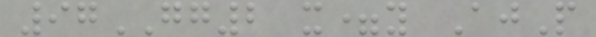97GG2 x=y AjP
